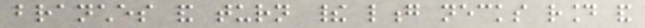branches and turn their long necks round and
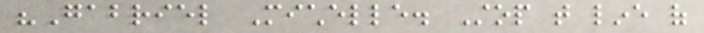"Gabriel Michelle. Stop that line of
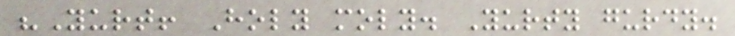"Yurt! Holy moly. Yurty gurdy.
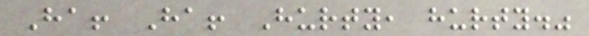Ha! Ha! Hurty, hurty."
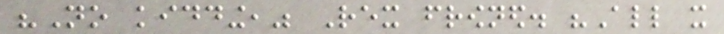"No kidding," Rex frowned. "All it
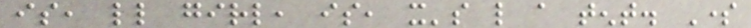is, little girl, is, it's like a tent. Some
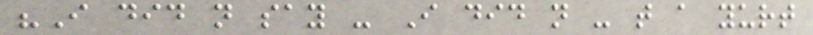"I did not say - I did not - that a yurt
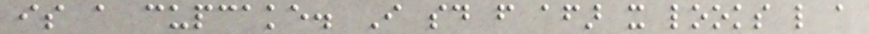is a cupcake. I said from afar it looks like a
